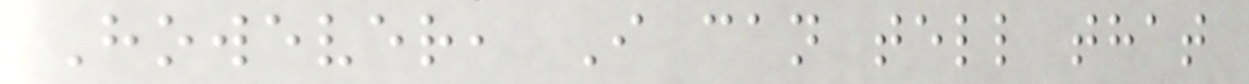However, I can tell that
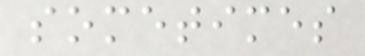sometimes
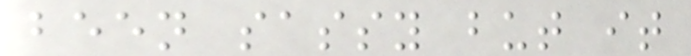been sassy but it
